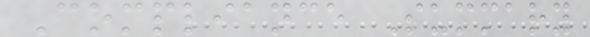Compliance Summary
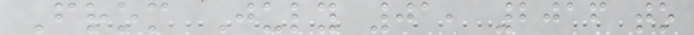From July 01, 2016 to
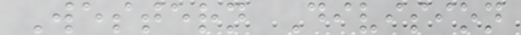Western Division
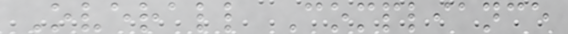Overall Compliance
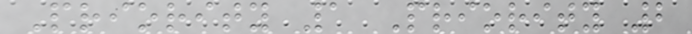Priority 1 Priority 2
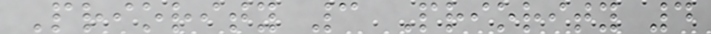Priority 3 Priority 4
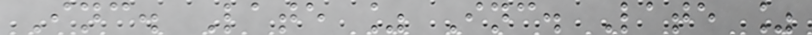Inc. Late % Inc. Late %
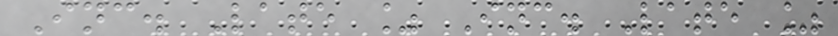Inc. Late % Inc. Late %
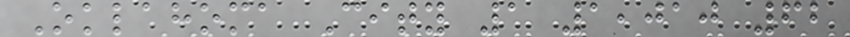Oklahoma City 1 1,010 62
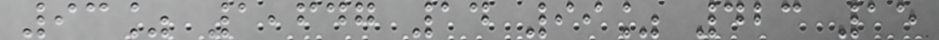93% 1,647 14 99% 423 15
